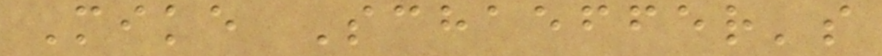Mike Schaeffer's
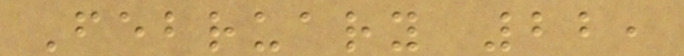February 22,
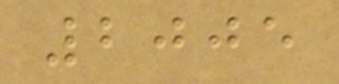2005
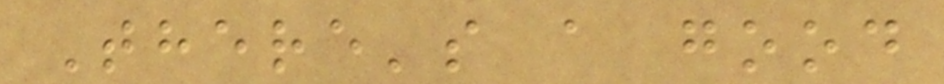There's a good
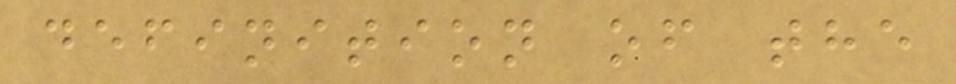definition of the
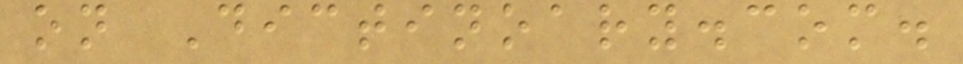on Dictinoary.com.
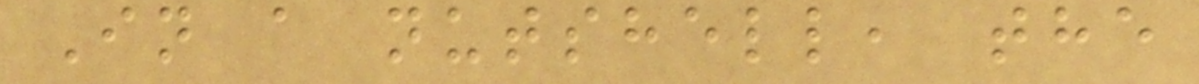In a nutshell, the
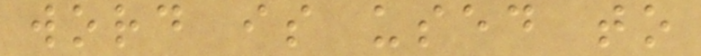word is used to
